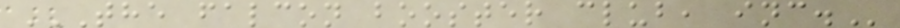THE FALCON BOOSTER CLUB, INC.
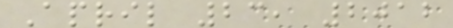April 23, 2012
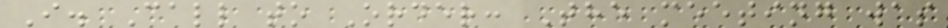I. Call to Order: The meeting was
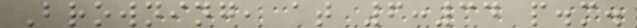Browning, at 6:34 p.m.
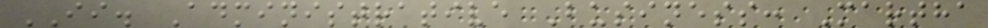II. Administrative Business: Martha
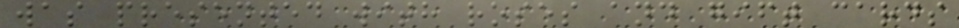was presented with roses and gift cards
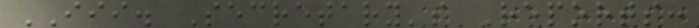III. Secretary's Reports:
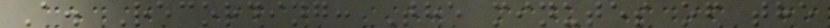A. Recording: The minutes of the
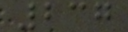237
